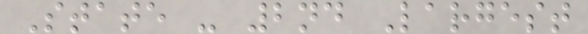State - 2nd Largest
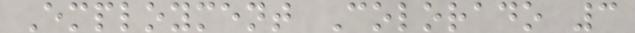Employment Colorado 3
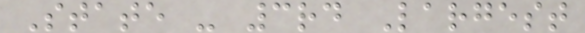State - 3rd Largest
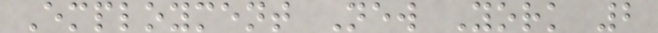Employment New York 2
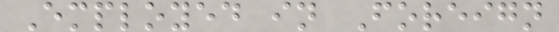Employed in Foreign
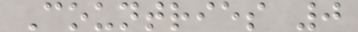Countries 0
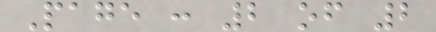Page : 2 of 2
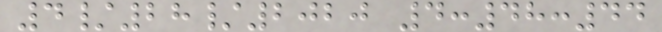4/28/2020 4:48:44
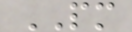PM
